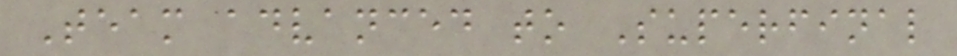Team advanced to Superfinal
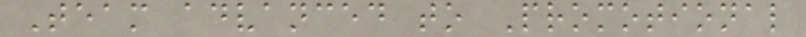Team advanced to Promotional
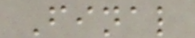Final
